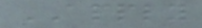APPLY
